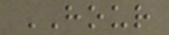HOUR
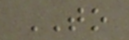TO
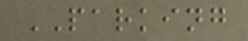PARKING
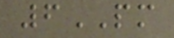6PM
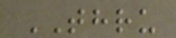THRU
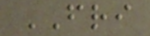FRI
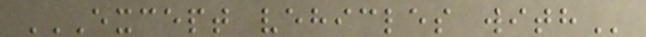EXCEPT VEHICLES WITH
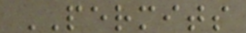PERMITS
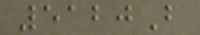5120B
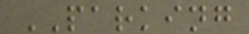PARKING
